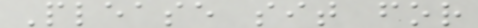Please sit for
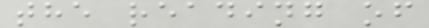the reading of
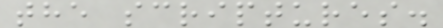the scriptures.
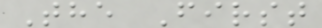The First
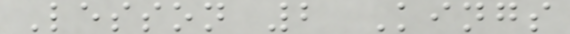Lesson 2 Kings
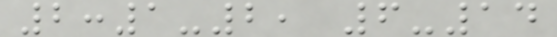2:1-2, 6-14
